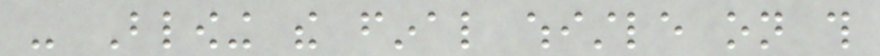- Blowing the final whistle on this
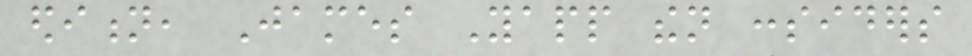edition, James Yapp then considers
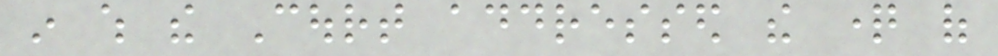in which the Court addressed the question of
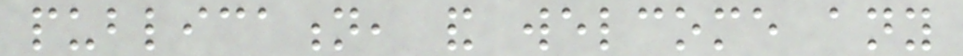publication, and welcome any
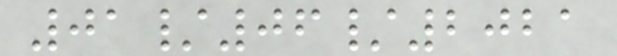01/06/2021
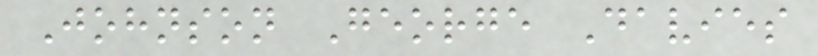Johnson George Davies
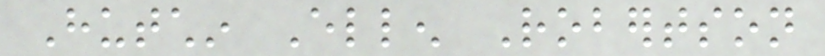Hutchin Ellen Robertson
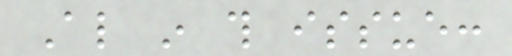Also in this issue:
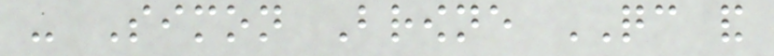- Simon Browne QC and
